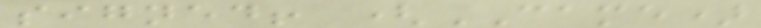signed! (CAME)
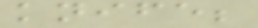knife;
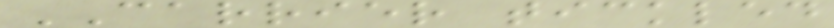CARRIER tickled
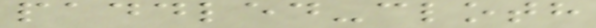paddled-cloth
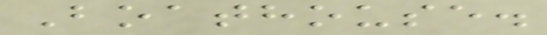Boathouse.
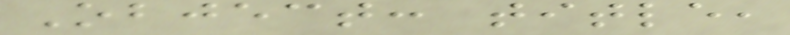Object: title,
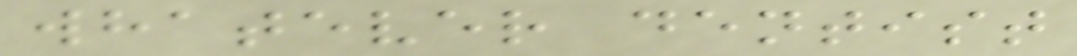whatever dentist
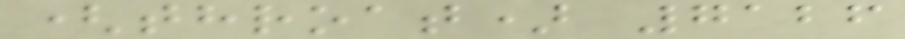(throat) 7126
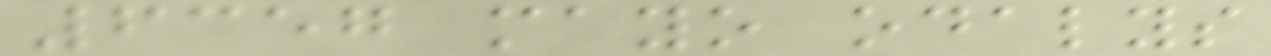6357 mayo odalys
